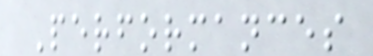Performances
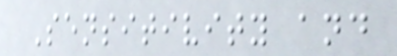Sensitivity and
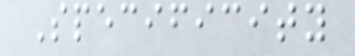Specificity
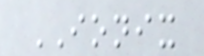IONIX
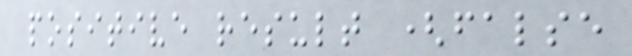positive result (false
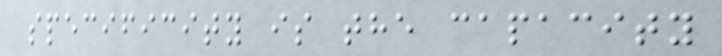specificity is the capacity
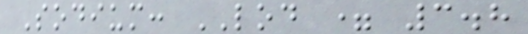Sodium: LOD = 3.8
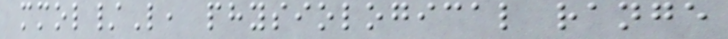mmol/L, physiological range
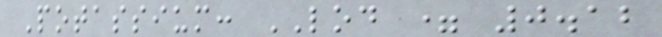Potassium: LOD = 0.12
